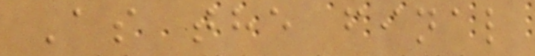As the final
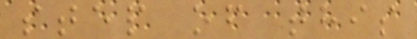step of this
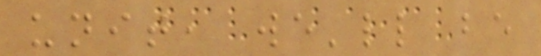unit, we'll be
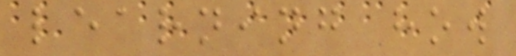learning how
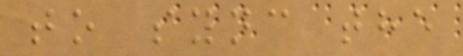to sync the
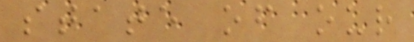state of our
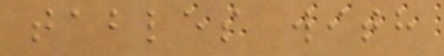tables with
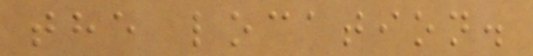the location.
